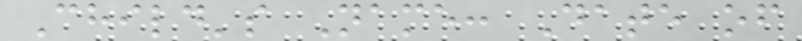Child's Name: Date of
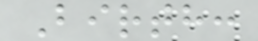Birth:
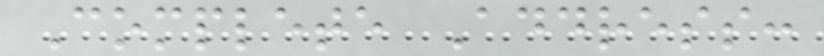Complete Address:
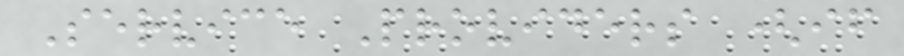Service Providers (if
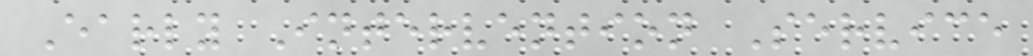Early Intervention Service
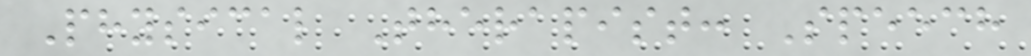Physical Therapist: Speech
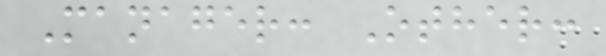Manager: Other:
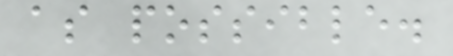as possible.
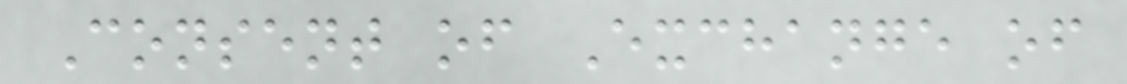Consent of Exchange of
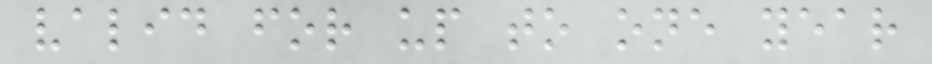valid for up to one year
